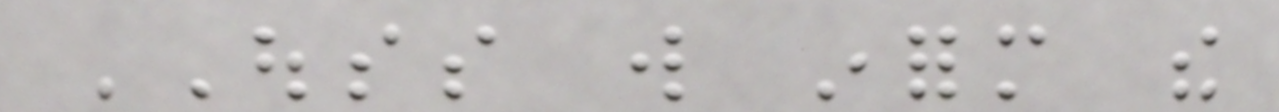OUSS will inform the
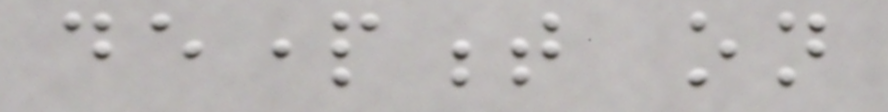department on
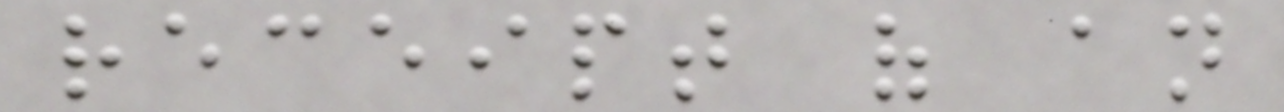receipt of an
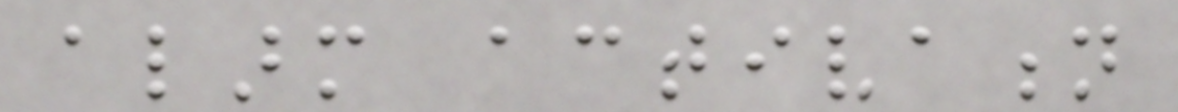alarm activation
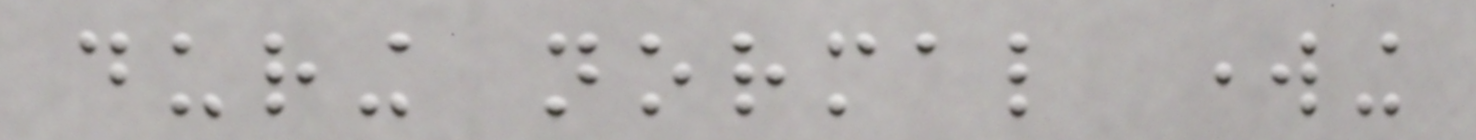during normal working
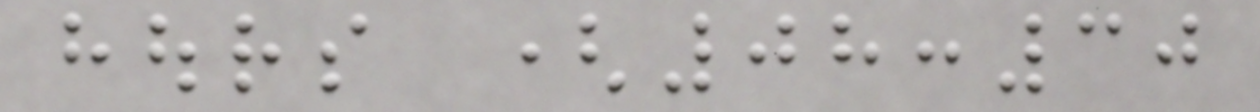hours (08:30
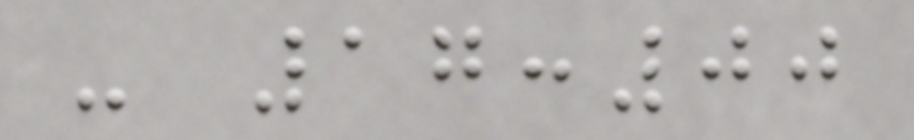- 17:00
